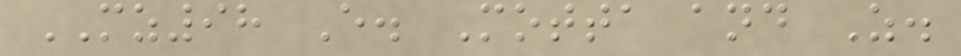MZ98 E. Motta and Z.
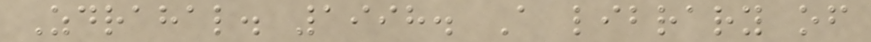Zdrahal. 1998. A library of
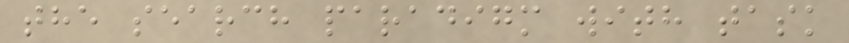the search paradigm with task
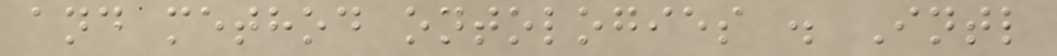and method ontologies . Intl
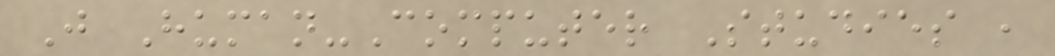J Human-Computer Studies ,
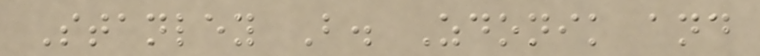Stanley B. Zdonik and
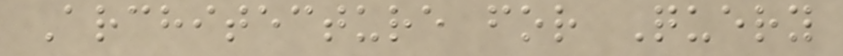Architecture for Query
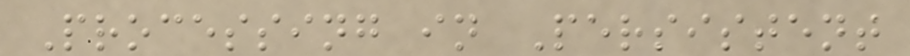Processing in Persistent
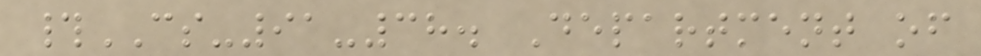#CS-91-38. Department of
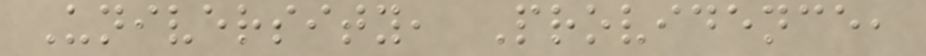University, Providence,
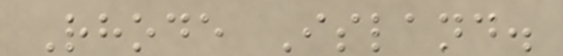Rhode Island.
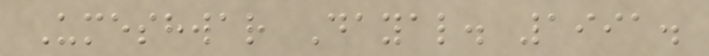Umeshwar Dayal. 1991.
